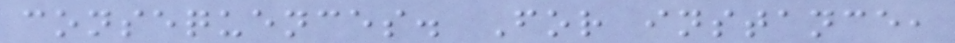consequences. For instance,
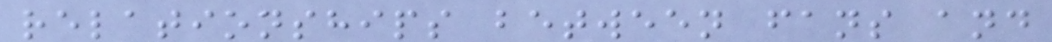relationships between fans and
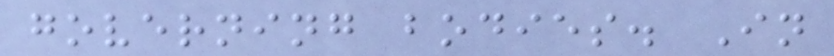governing bodies. In
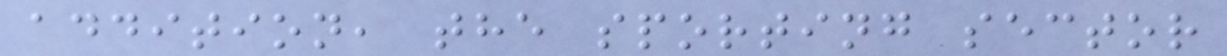addition, the sporting sector
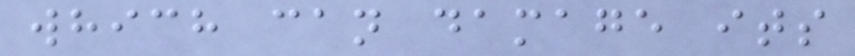which can damage its
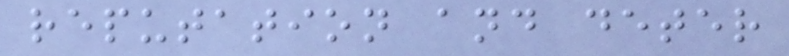reputation and deter
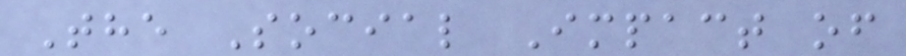The Social Impact of
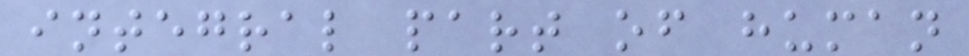integral part of human
